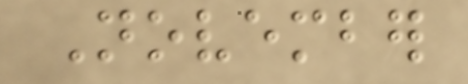November
